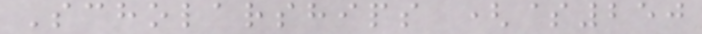Scholarships ($250
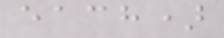each)
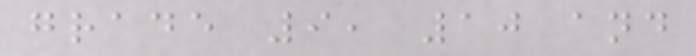grade 9, 10 and
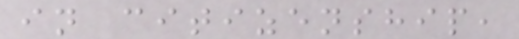in citizenship,
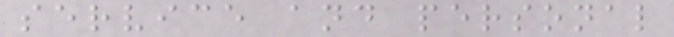service and personal
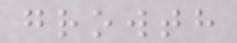growth
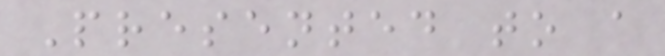Presented to a
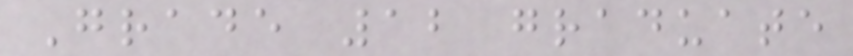Grade 12 graduate
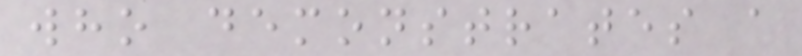who demonstrates a
